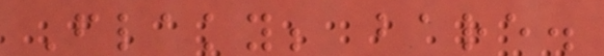Flaky; bare.
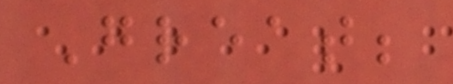Great;
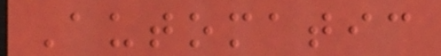Automatic
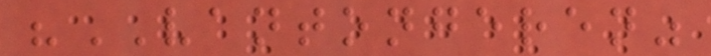"VANTONGEREN"
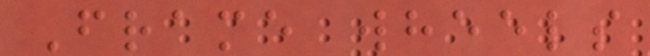Frame wheels
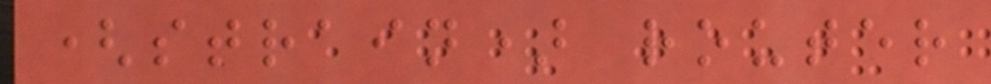(strain) router
